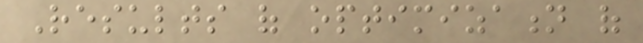Results of optimization of
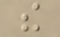the
